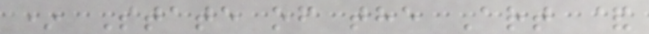* State of the Art &
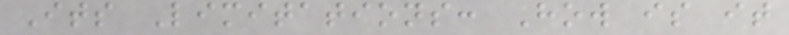Its Limitations: How is it
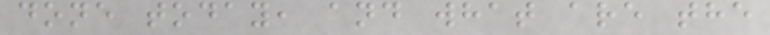done today, and what are the
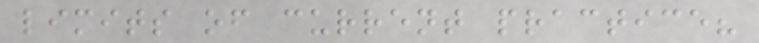limits of current practice?
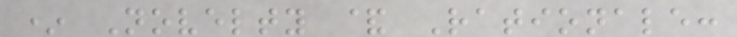* Novelty & Rationale:
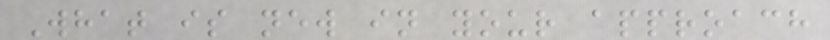What is new in your approach
